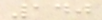140
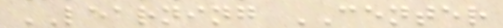LEARNING CENTER
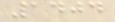1404
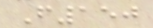F150
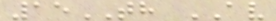15TH AV
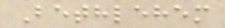Bethlehem
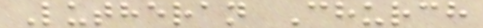Lutheran Church
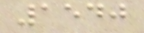1540
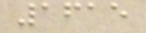1615
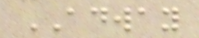ADWAY
